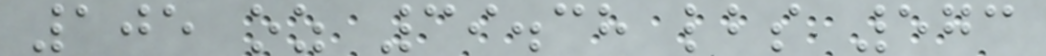105 oz 39.38 lbs 573
